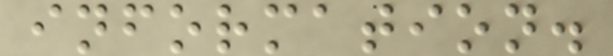information.
